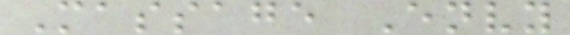Massage Envy
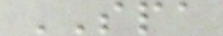SPA
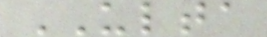ULTA
